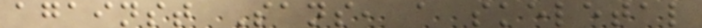against Sans, a skeletal
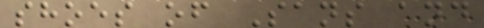shoes of Sans and
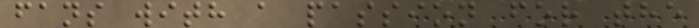fans with a passion for the
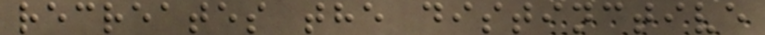recreates the distinctive
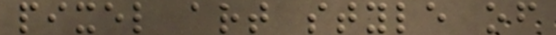pixel art style of
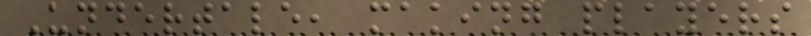Undertale, making players
